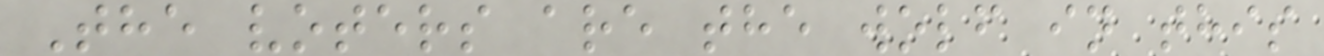The voters are the wolf in this
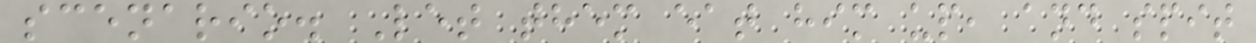scenario. Let them eat him up, and spit
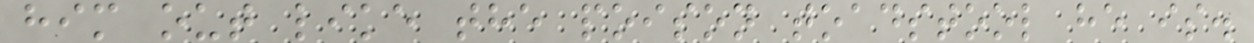him out like the poison toadstool he is.
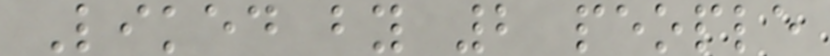Liked by 2 people
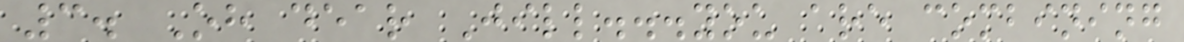3. Oh dear Jill...you are combining
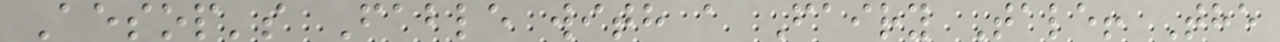Aesop's Fable with a Fairy Tale! The
